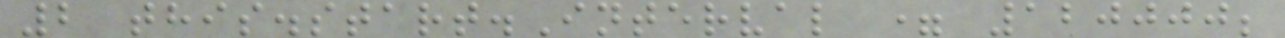2 this.start.Interval = 120000;
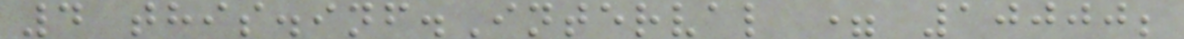4 this.inf.Interval = 10000;
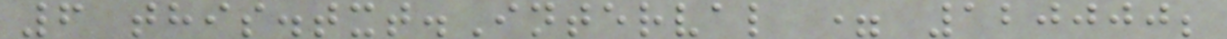6 this.txt.Interval = 120000;
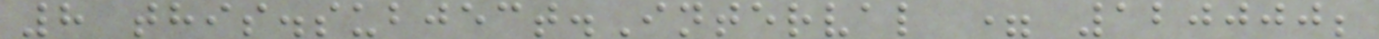8 this.subject.Interval = 120000;
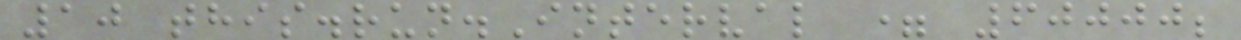10 this.run.Interval = 60000;
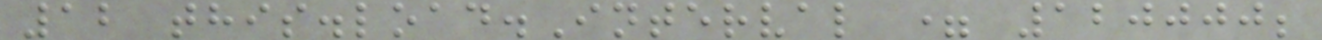12 this.load.Interval = 120000;
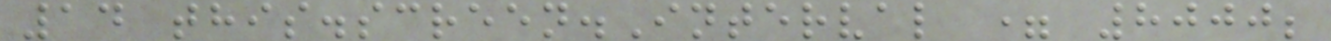14 this.screen.Interval = 8000;
